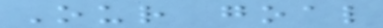Our goal
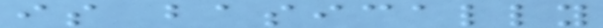is basically
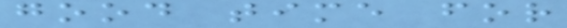good time for
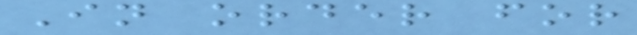In order for
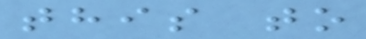this to
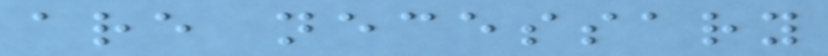are necessary
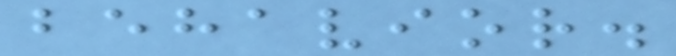behavior.
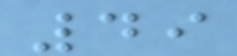49
